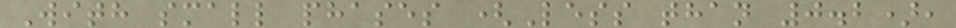With small phases (Less than 0.2),
